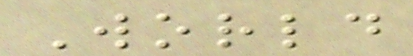World
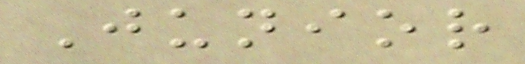Junior
